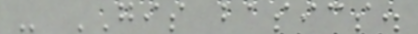- GIS basics.
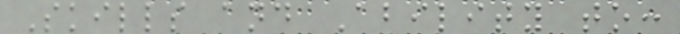Skills and Ability to:
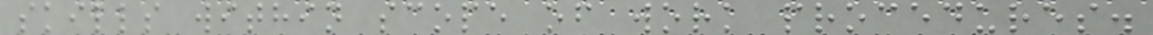skills within scope of work procedures.
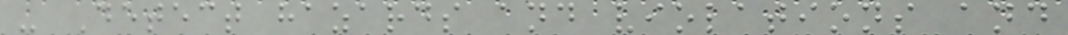- Detect hazards and violations and
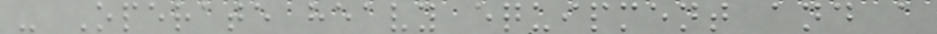- Operate heavy equipment and a
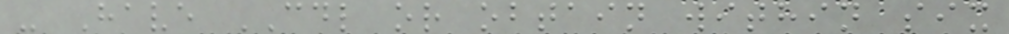- Have CDL or obtain within six
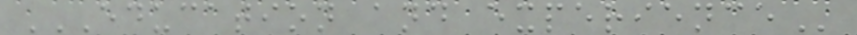EDUCATION AND EXPERIENCE
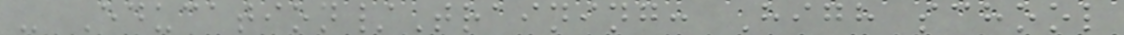- Education/Training: High school
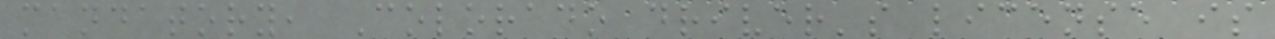mandatory, Colorado driver's license is
